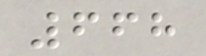668
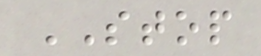STOP
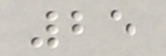25
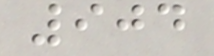904
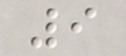9
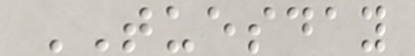TUESDAY
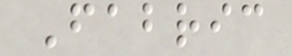Fabric
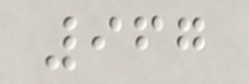967
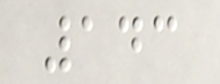143
